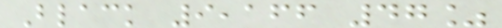Black 9,166 47%
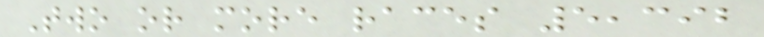Two or more races 5,392
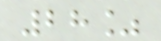28%
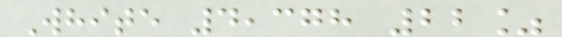White 4,378 22%
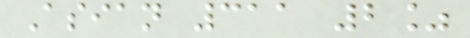Asian 311 2%
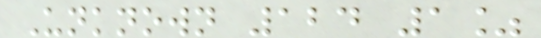Unknown 124 1%
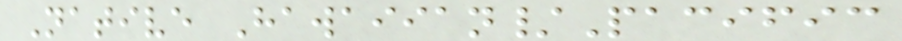Native Hawaiian/Pacific
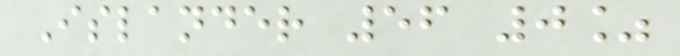Islander 56 0%
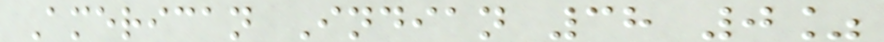American Indian 38 0%
